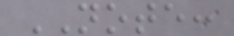NOTE:
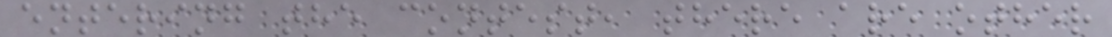entering the contest, there are other
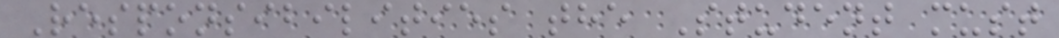Responsibilities the Student must
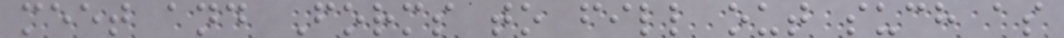meet and Forms to fill out such as
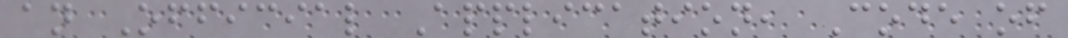an Official Application, Code of
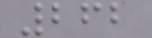262
